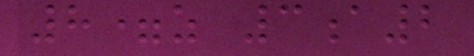8=z 3a2
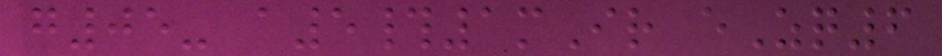g05- a5#1mIr eZq6
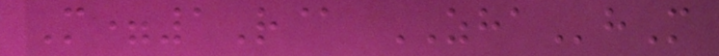M=1R@ ZHAhM
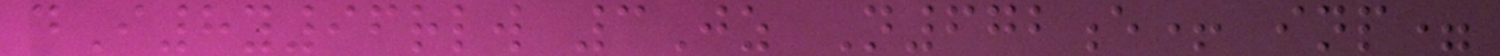dI8y96rlw 3Jz N672e+ inp=
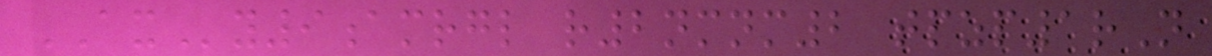AXy9amrgl r2nmnm2 tpzp1rN
